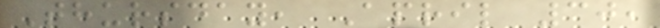Thursday, April 30,
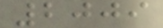2009
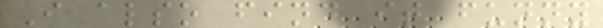I also find it funny
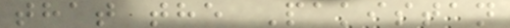that the Pakistan
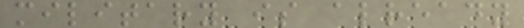military is already
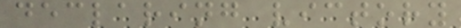declaring victory
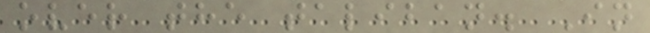over the taliban. In
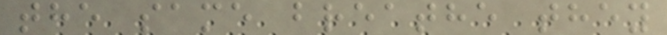the same breathe they
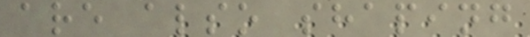are also shaping
